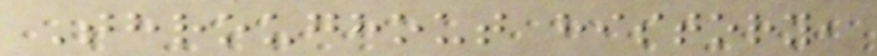Throughout history,
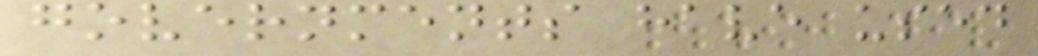governments have used
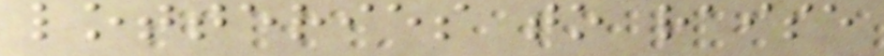lotteries to raise
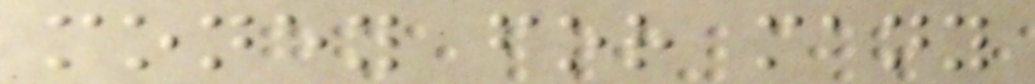money for many
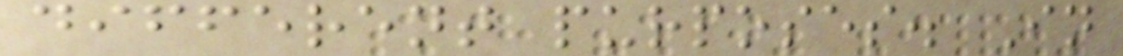different purposes. In
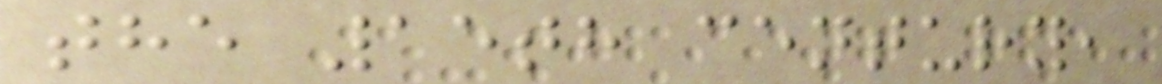the 15th century,
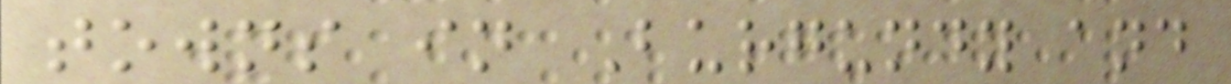towns in Burgundy and
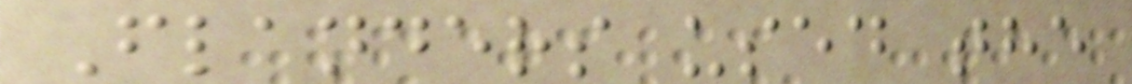Flanders used the
